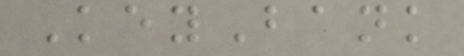KeyBank
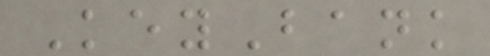KeyBank
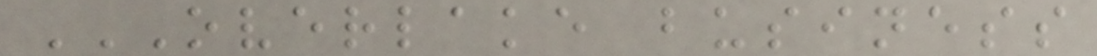OVERLAKE BUSINESS
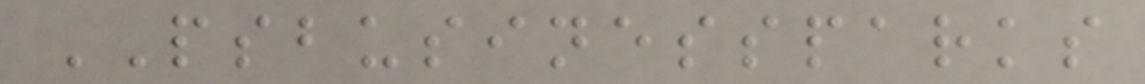PSBUSINESSPARKS
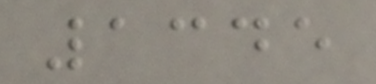1345
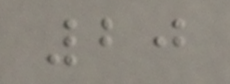20
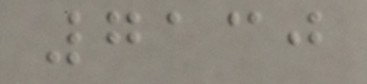7130
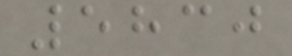5830
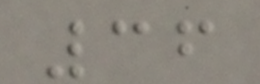36
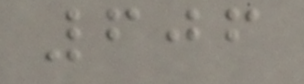606
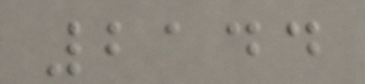2144
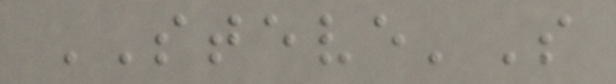STEVE'S
